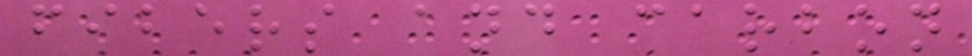fibers and carbon
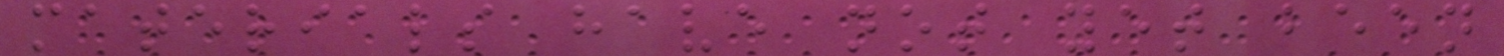materials have not yet been
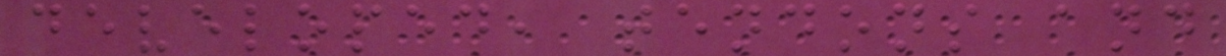developed, tendons and
